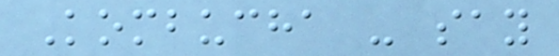Kombucha - say
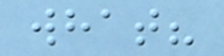what?
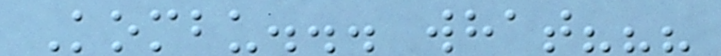Kombu... what???
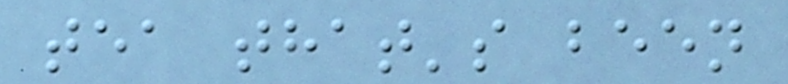tea that's been
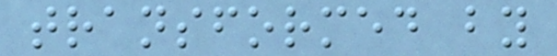transformed by
